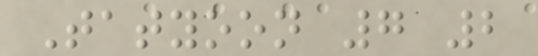Tatyoon 7 2
